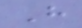H
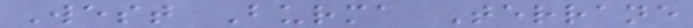West Burma Terrane
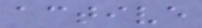active
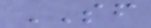SF
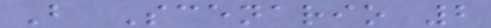B Scenario 2
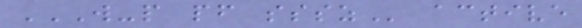W-P PF SSSZ active
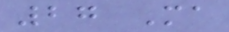27 Ma
